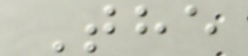The
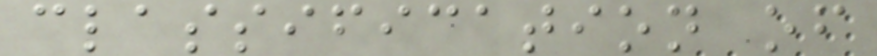classification of
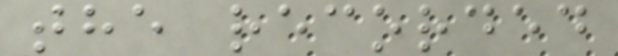the recorded
